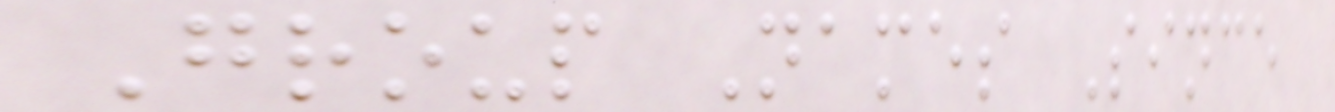Group Names Since
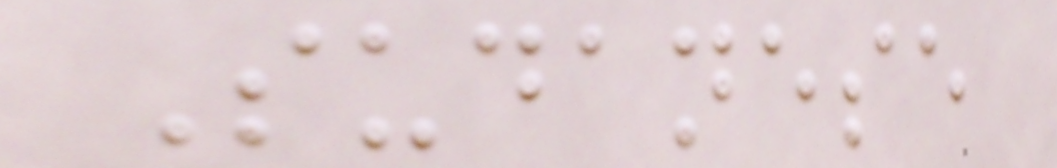Sudanese
